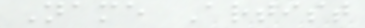Name Artist
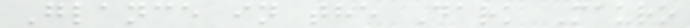Glance in the Dark Mauro
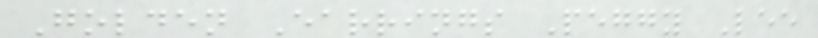Golden Earrings Peggy Lee
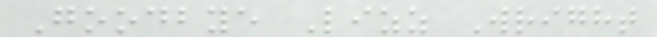Goodbye Lizz Wright
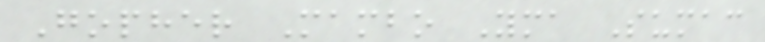Gopher Mambo Yma Sumac
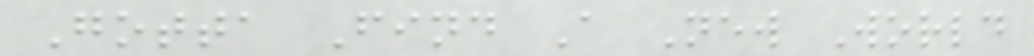Gotta Find A New World
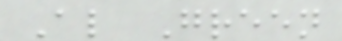Al Green
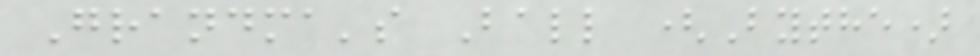Grandma's Ball (Bythe)
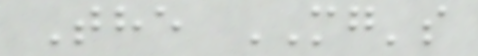The MG's
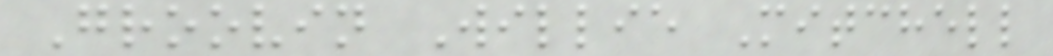Groovin Willie Mitchell
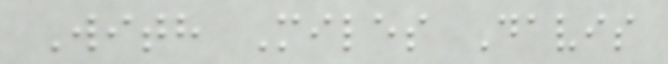With Miles Davis
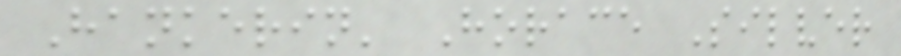Hankerin' Horace Silver
